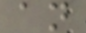an
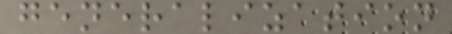generalization
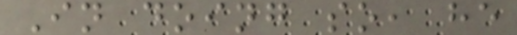In doing so, he
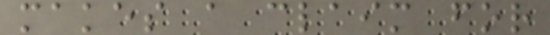makes a claim for
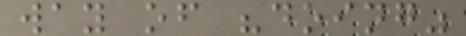way of "doing"
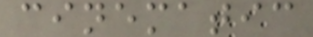cinematic
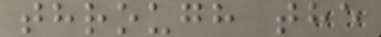through the
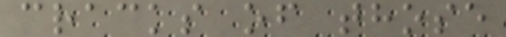cracks of those
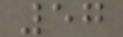57
